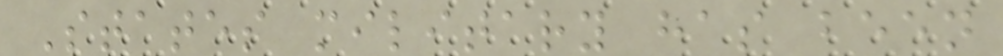States military has been
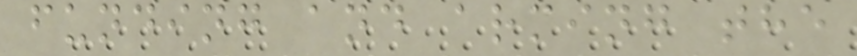funding and arming the
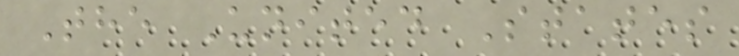The United States
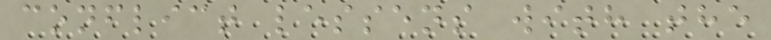conflict lessens with the
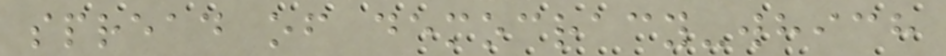spread of democracy-which
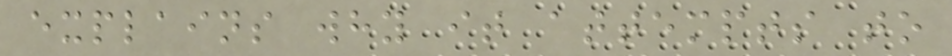explains why it attempts to
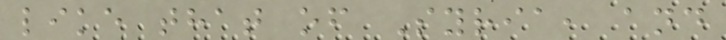like that of Syria, and
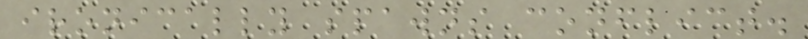ironically spawns conflict.
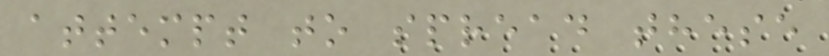attempt to spread these
